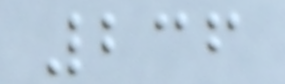236
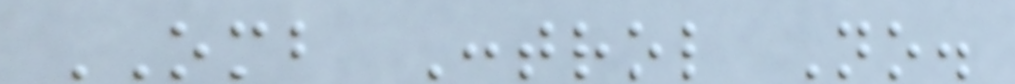OMB Control No.
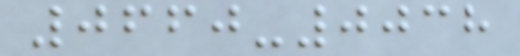0660-0038
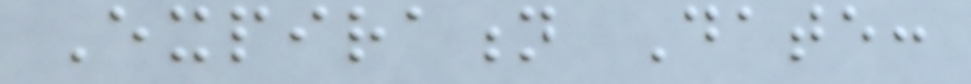Expiration Date:
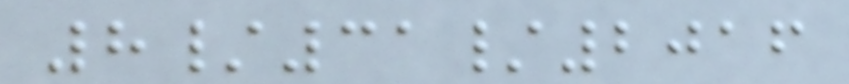8/31/2016
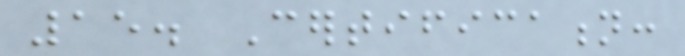15. Certification:
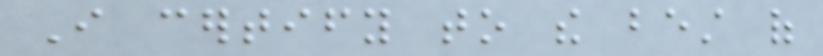I certify to the best of
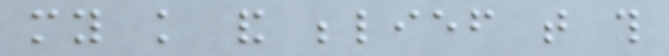my knowledge and belief that this
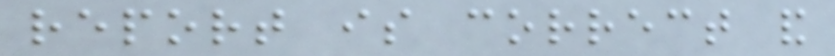report is correct and
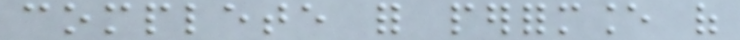complete for performance of
